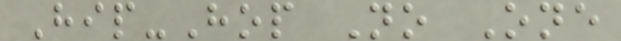Hip-Hop No One
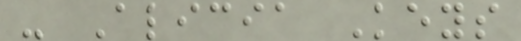- Alicia Keys
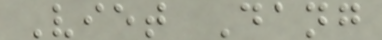Viet Dang
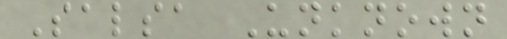Salsa Unknown
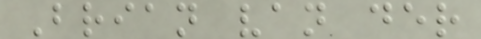Brian van der
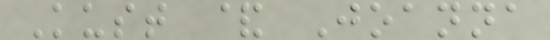Kust & Joanna
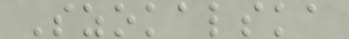Szokalska
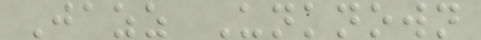Jazz Unknown
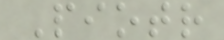Piotr
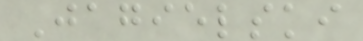Jagielski
